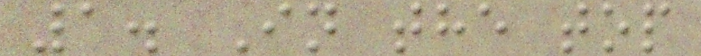1. In the top
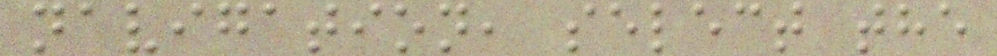navigation, select the
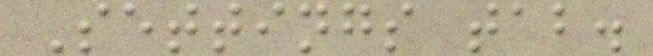Settings tab.
